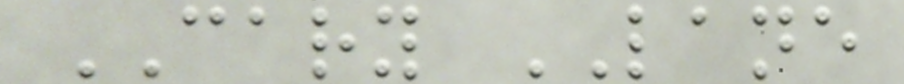CARY LANE
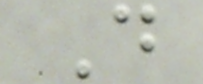D
